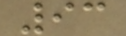93
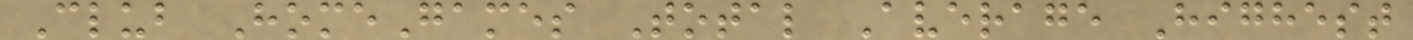Club HomeGames Total Average Highest
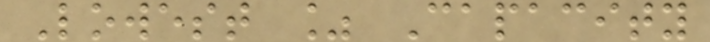Lowest % Capacity
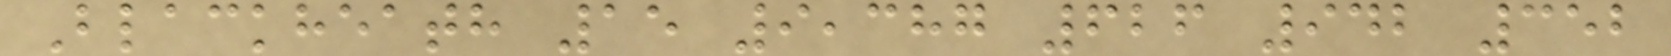Blackheath 15 9,387 626 942 352
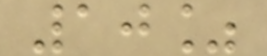10%
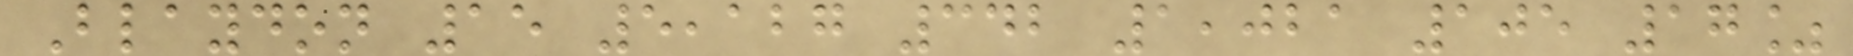Blaydon 15 5,127 342 1,021 105 17%
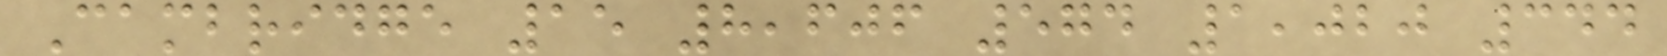Cambridge 15 8,606 574 1,020 344
